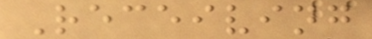Receiving
